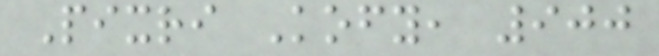Pixri Kofy, 900
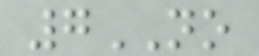7NO
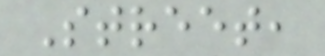Street,
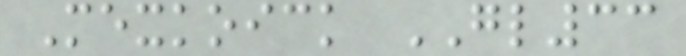Mexkoick GL33
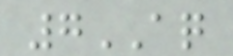7AQ
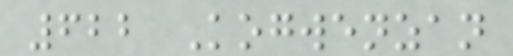622 Kogwenzan
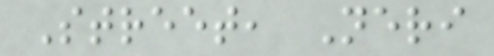Street, Neri
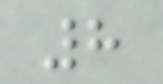8
